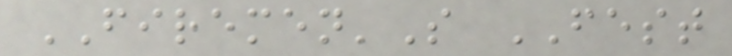FIREMEN'S FEST
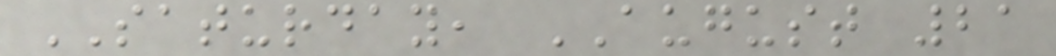SATURDAY, AUGUST 21
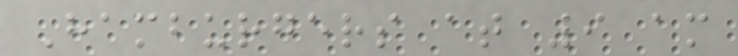Hamburgers at 9 am
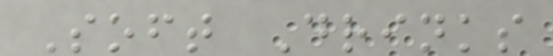Soft Drinks
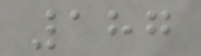187
